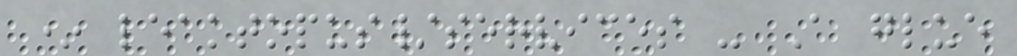* leaktopus/services - A glue
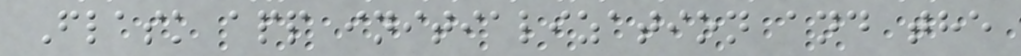Flask app initialization and the
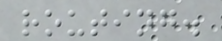routing.
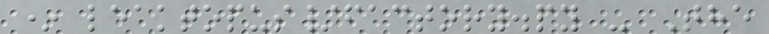* leaktopus/factory.py - The
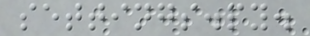settings.py.
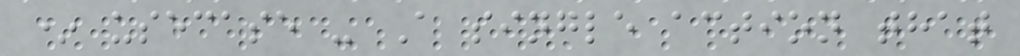* usecase - A single action that
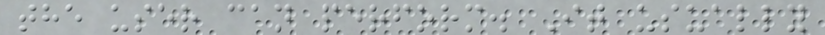the user can perform. It usually
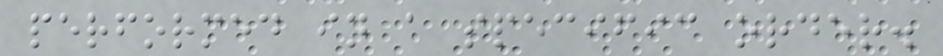performed in a specific order.
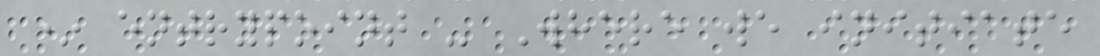* entrypoint - Where we initiate
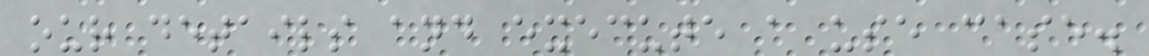our details and execute a use case.
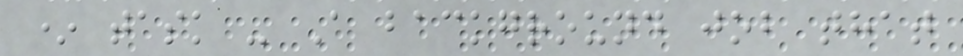* task - A background job that
